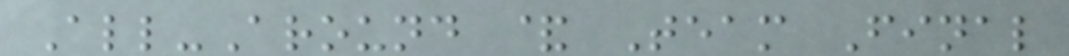All-Around & Team Final
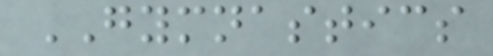GYMNASTICS
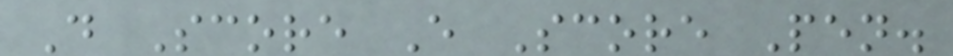D Score E Score Pen.
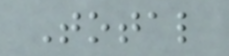Total
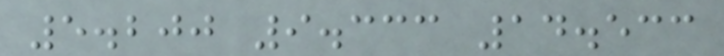5.200 9.333 14.533
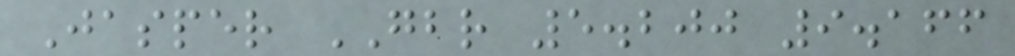Jasper GBR 5.200 9.166
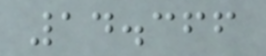14.366
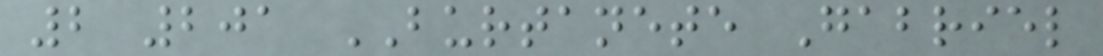2 201 BURTANETE Gabriel
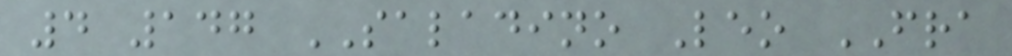4 147 SALADINO Leo FRA
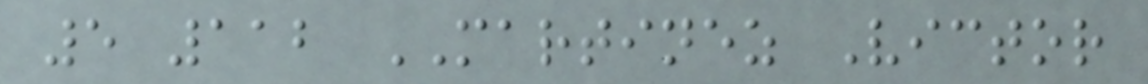5 112 MARTINEZ Victor
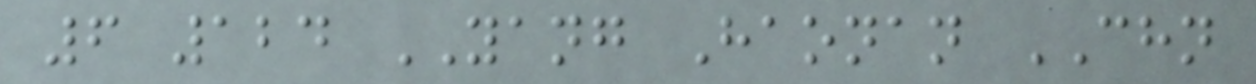6 124 YANG Haonan CHN
